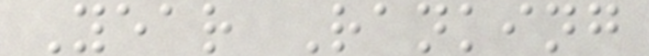Year Ranking
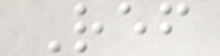Ref
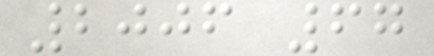2006 67
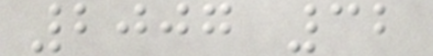2007 32
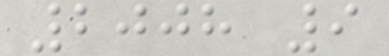2008 9
